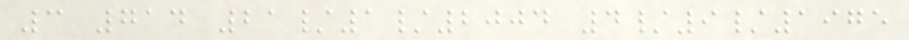3 714 21/1/2004 4/9/1975
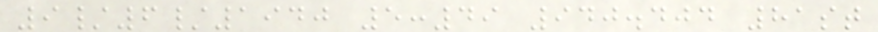9/6/1940 5:49 940.404 81st
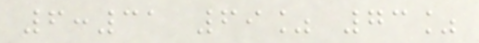6:31 69% 73%
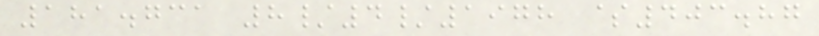181.731 8/4/1978 $403.87
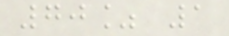70% 1
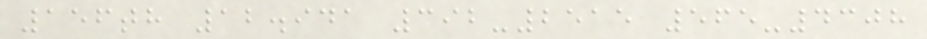156th 12.941 392-2515 565-4308
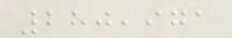280,971
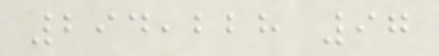294,228 97
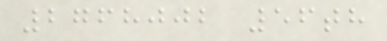2768002 56th
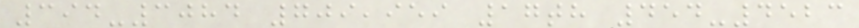394-3084 709,959 17th 454-4523
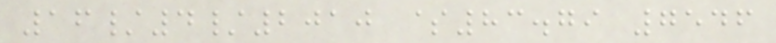16/4/2010 $83.79 7546
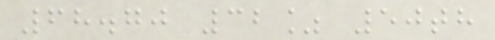68.70 32% 50th
